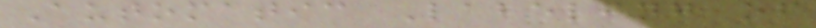Automatic Labeling of
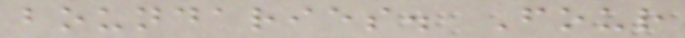boundaries. Four
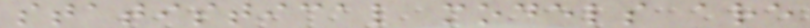statistical models are
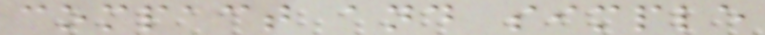compact and simple
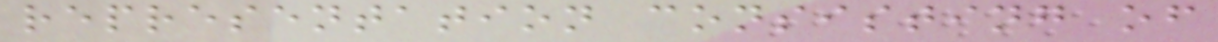representation consisting of
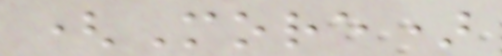(More)
